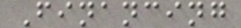Financing
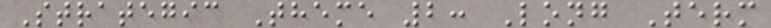Strategic Theme 2: Long Term
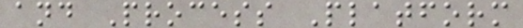and Process Platform
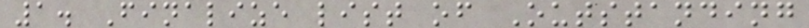1. Finalize list of Outstanding
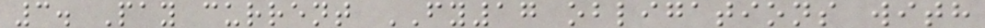3. Pay current FY17 obligations with
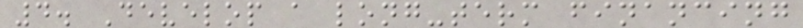4. Develop a long-term financing
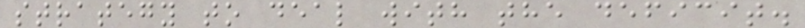strategy to deal with the deficit.
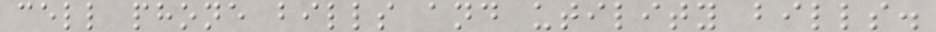cell phone bills and utility bills.
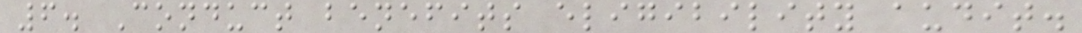6. Conduct benefits eligibility audit.
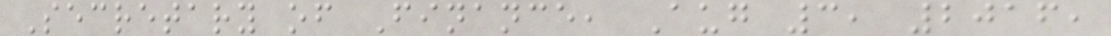Secretary of Finance, Aug 3, 2016,
